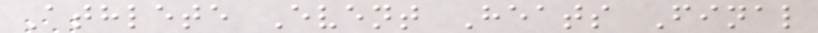Athlete Event Heats Final
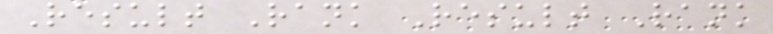Result Rank Result Rank
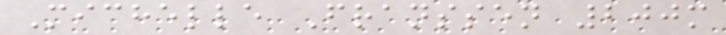Michelle Franssen 200m
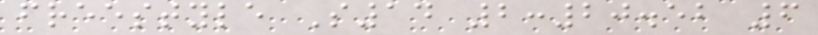freestyle S14 2:20.52 6
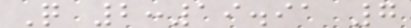Q 2:19.91 7
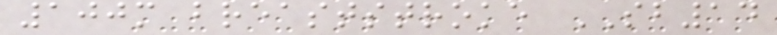100m breaststroke SB14
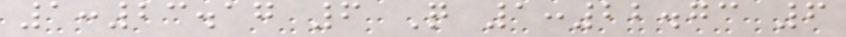1:23.17 6 Q 1:22.73 6
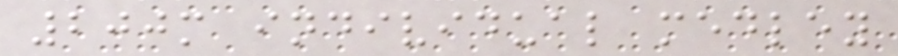200m individual medley
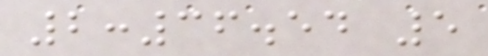2:36.54 5
